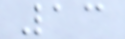13
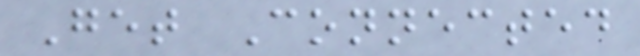Get Connected
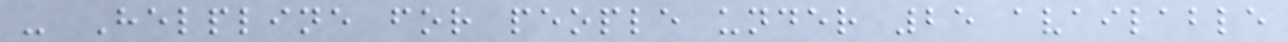- Helpline for people under 25 available
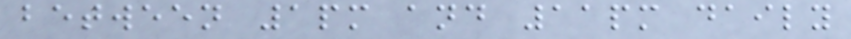between 1pm and 11pm daily
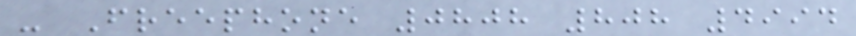- Freephone 0808 808 4994
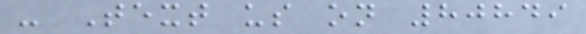- Text us on 80849
